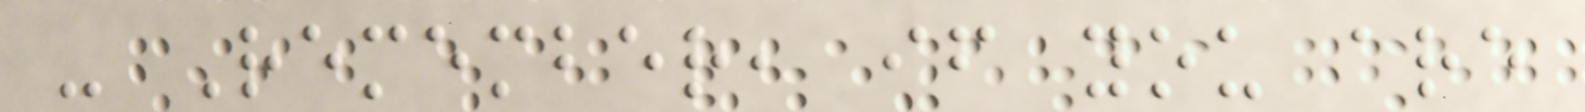- Remember, if you are
